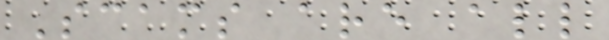Scams are all
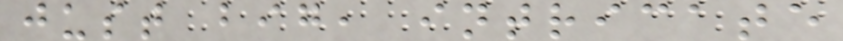just big, intricate
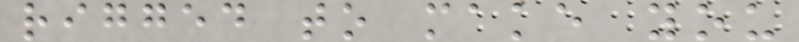rigged to make you
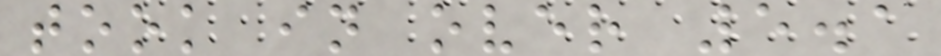took in over 5.1
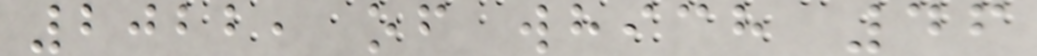2022, of which 46
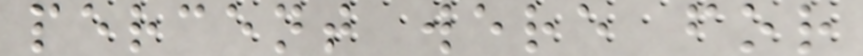percent were for
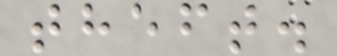theft.
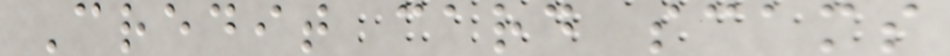Credit card scams
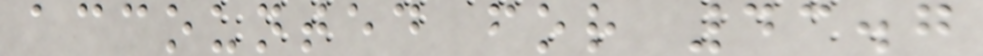accounted for 43.7
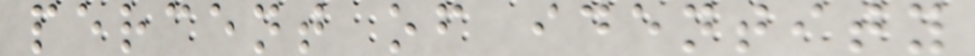percent of identity
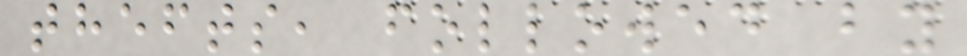thefts, followed by
